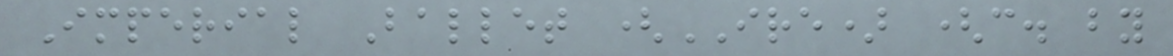Imperial Ballet (IRE) (c. by
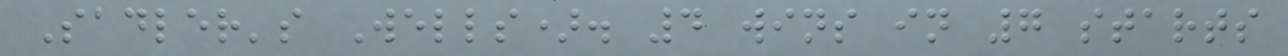Sadler's Wells). 4 wins in 7 starts
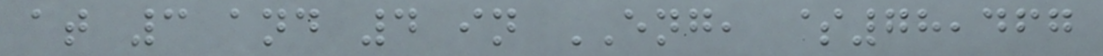at 3 and 4 in ENG, $78,467
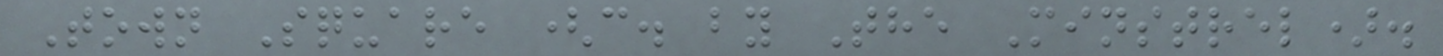Town Square (c. by The Minstrel).
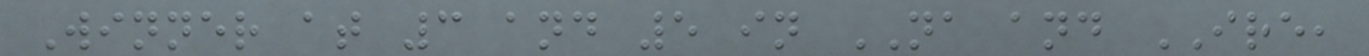Winner at 3 and 5 in NA and IRE,
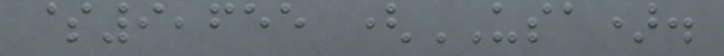$9,655 (USA).
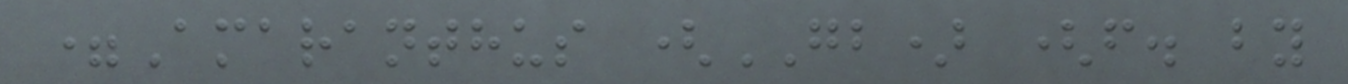=Amaranthus (GB) (f. by
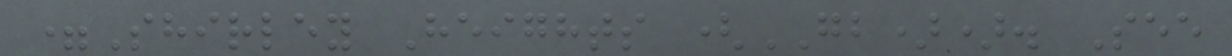=Shirley Heights (GB)). See
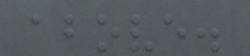above.
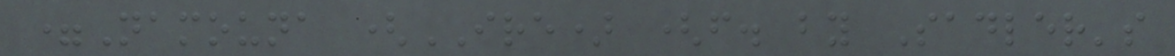=Namouna (IRE) (f. by Sadler's
